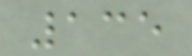135
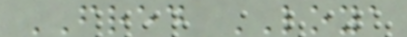FRED LOYA
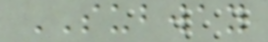SUBWAY
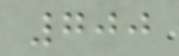700
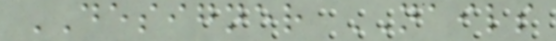DESIGNER NAILS
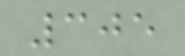305
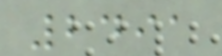2491
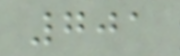701
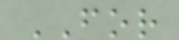FOR
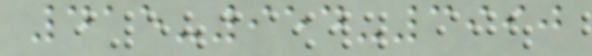415-954-3990
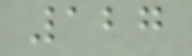127
